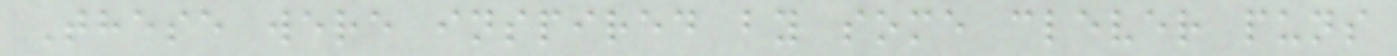These were inspired by some clever puns
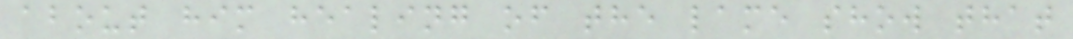about him healing of the lame show that
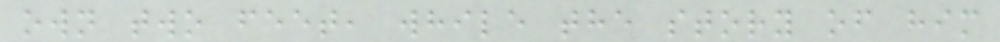own two feet, while the story of him
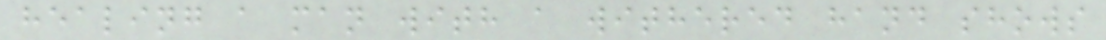healing a man with a withered hand shows
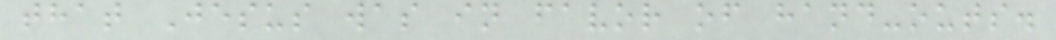that Jesus was in favor of hand-outs.
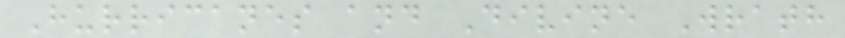Hurricanes and Divine Wrath
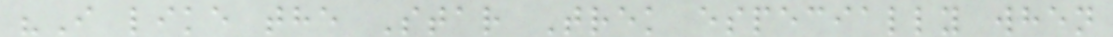"I like the Star Trek especially when
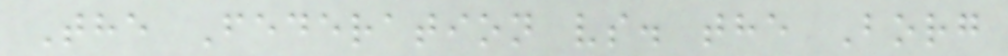The Federation vs. the Borg
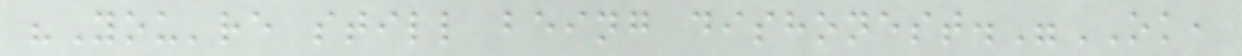"You're still being dishonest."OK,
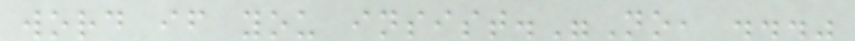word if you insist."No, ..."
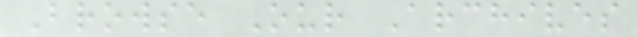Browse Our Archives
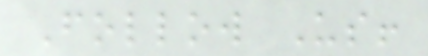Follow Us!
